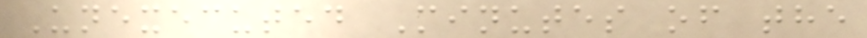Unexecuted Minutes of the
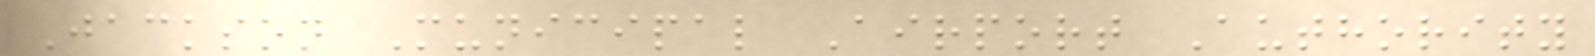Jackson Municipal Airport Authority
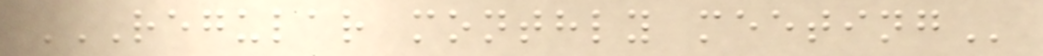REGULAR MONTHLY MEETING
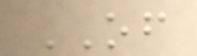OF
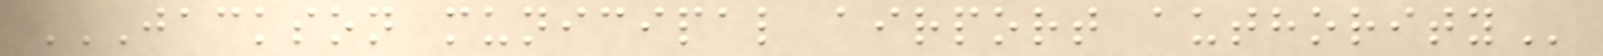JACKSON MUNICIPAL AIRPORT AUTHORITY
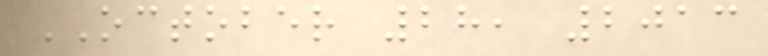OCTOBER 28, 2013
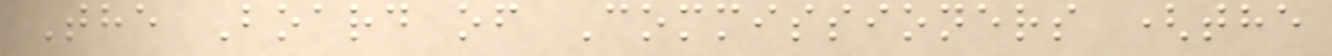The Board of Commissioners (the
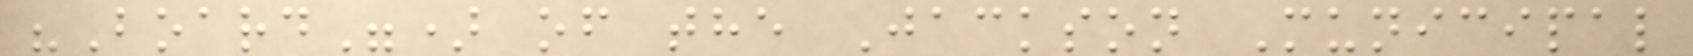"Board") of the Jackson Municipal
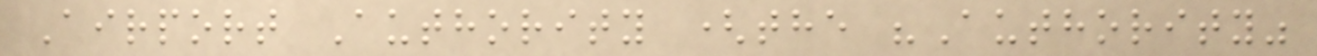Airport Authority (the "Authority"
